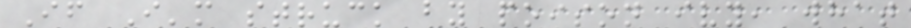If I'm struck by poison ivy, what
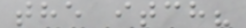the itch?
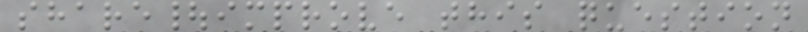share|improve this question
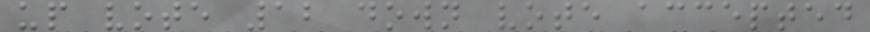up vote 12 down vote accepted
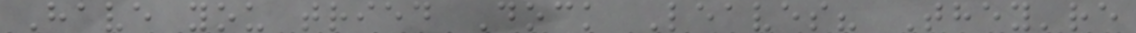Have you tried Dock Leaves? They're
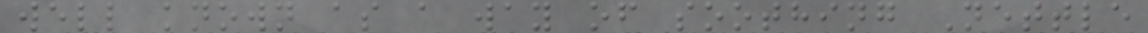well known as a way of soothing Nettle
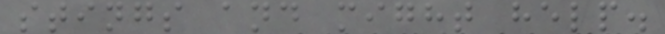stings and might help.
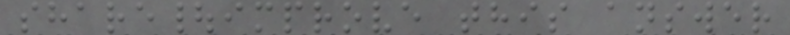share|improve this answer
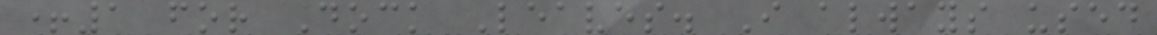+1 for Dock Leaves. I always used
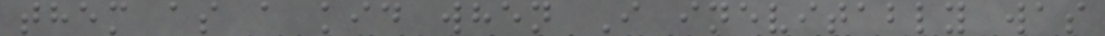them as a kid when I inevitably was
